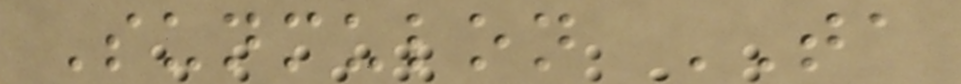Sunmulon TA
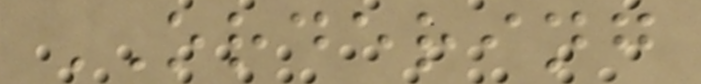ORDERING
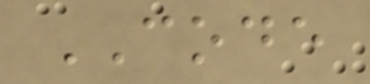CODE
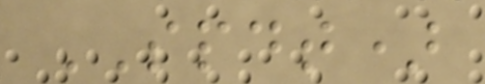SPDT)
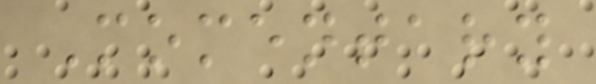Momentary
